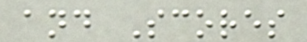and Scores
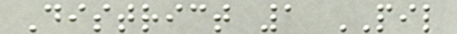District 1 PIL
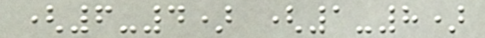(6-4) (1-8)
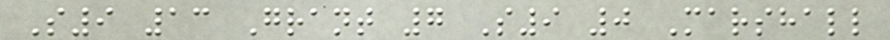S9 13 Grant 7 S9 0 Marshall
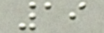19
